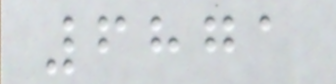6871
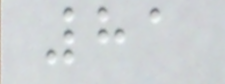81
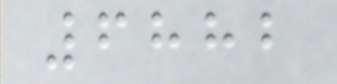6882
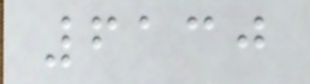6130
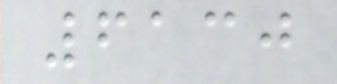6130
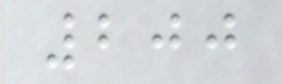200
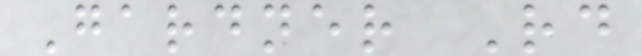Gardner Rd
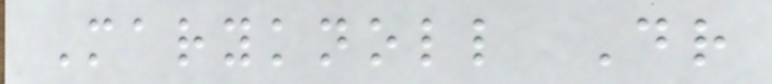Maryknoll Dr
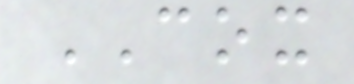COX
